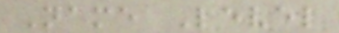Name Level
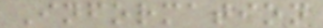Information
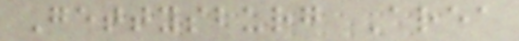Gettysburg Area
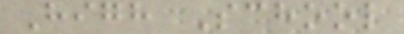High School
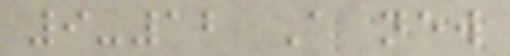9-12 A new
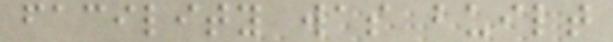facility was built
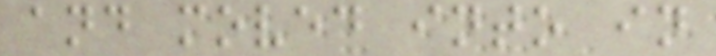and moved into in
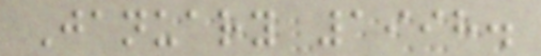January 1998.
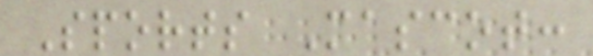Sports Mascot:
